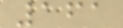161
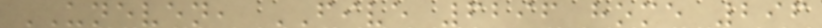UNEVEN, FIVE 6296 home 296
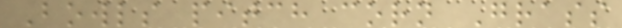Bowls pitch corn Grass
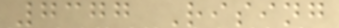7377 Rising
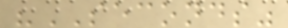"SECONDS"
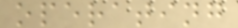operating
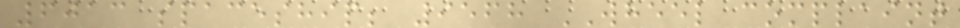6013 spaceship; 9568 WHEEL complaint
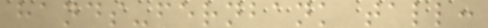hands-fernbank tall:
